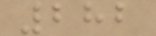282
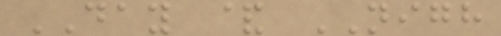DAY & NIGH
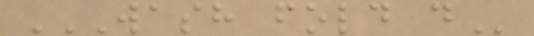WASH FOLD D
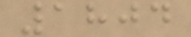1804
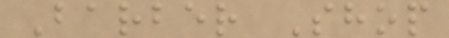Barber Shop
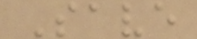Save
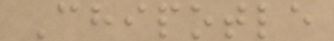Chipotle
